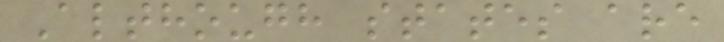Although states are
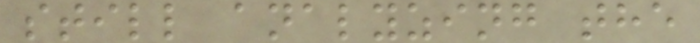still analyzing the
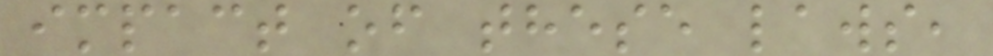impact of these laws,
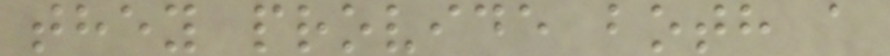they provide both a
